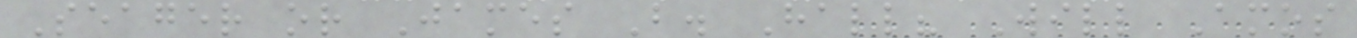Seager or James B. Hall? Will Amos
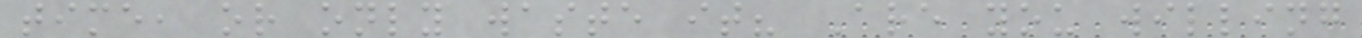time, or only waste it? Are you willing
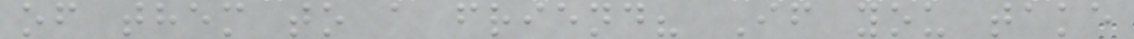of them to a friend? If you take
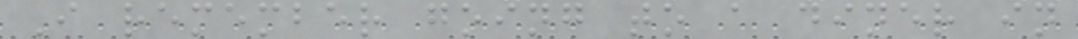I remember going to a diner in
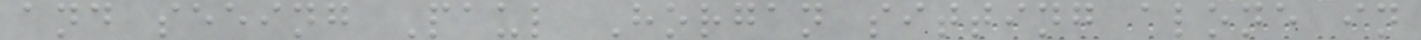and seeing Paul Horgan sitting alone in
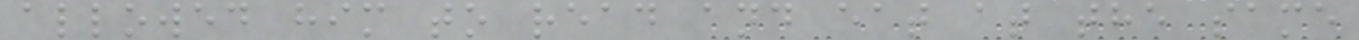allowed him to read and eat at the same
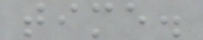time.
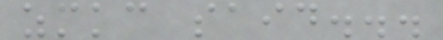zmkc said...
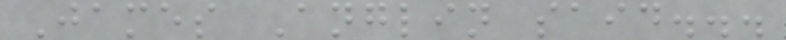James Anglin said...
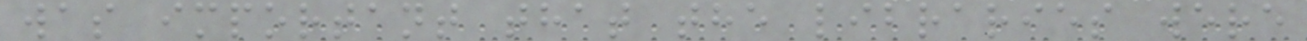was important that the libraries were
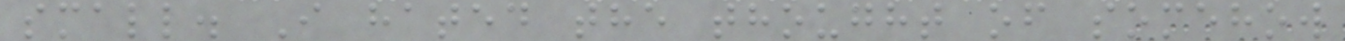small. I hated the thought of somehow
